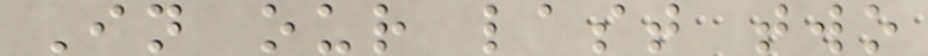In our last two
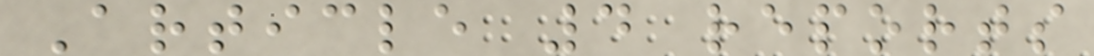Article 4 reports
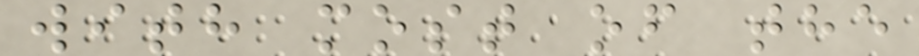with most of the
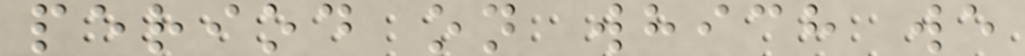period on which we
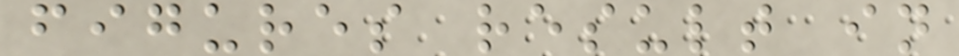figures result in
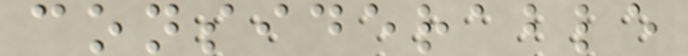considerable
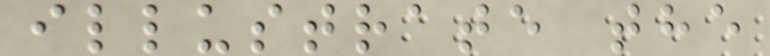illustrate the
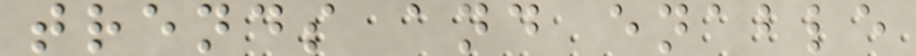trends and enable
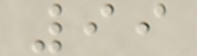99
